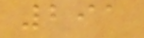291
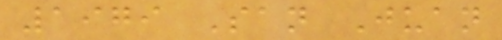1979 San Juan
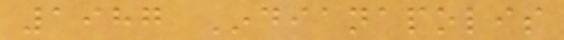1987 Indianapolis
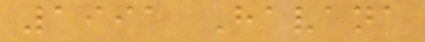1991 Havana
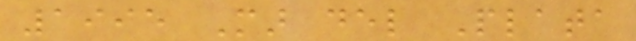1995 Mar del Plata
